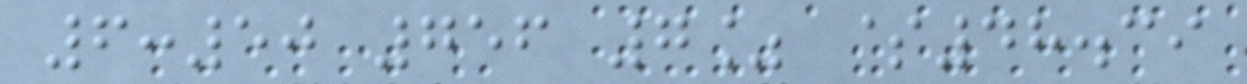6:50 756 7% $48.39
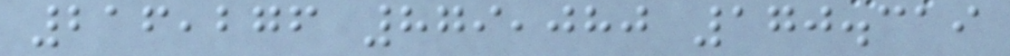216,276 879,080 170.319
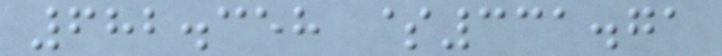682.358 $331.71
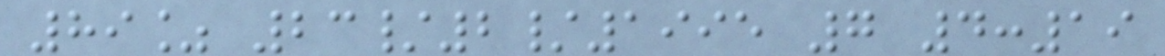89% 23/2/1995 7 4:19
